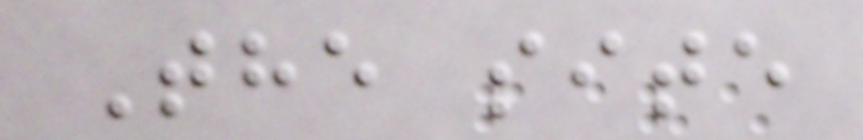The site
